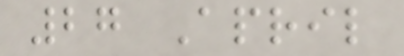27 April
